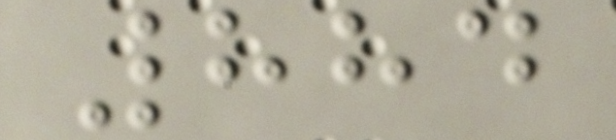884
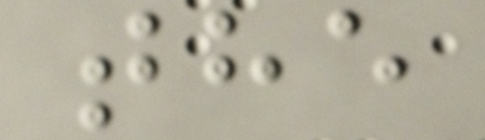the
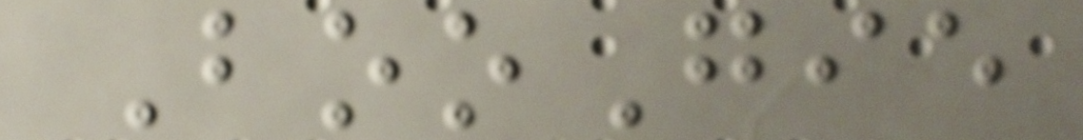BooGie
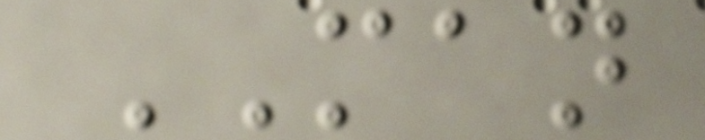MAN
